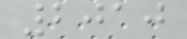2010
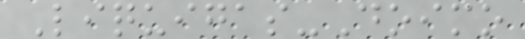Liquigas-Doimo
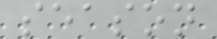season
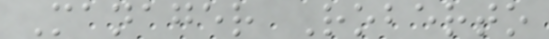Manager Roberto
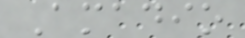Amadio
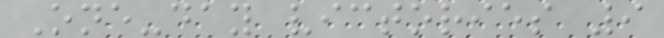One-day victories 9
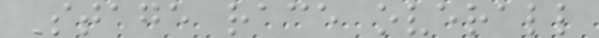Stage race overall
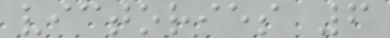victories 6
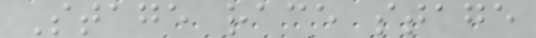Stage race stage
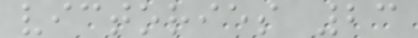victories 23
